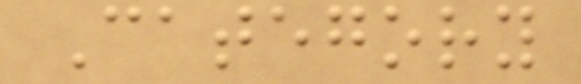Category
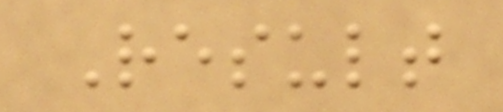Result
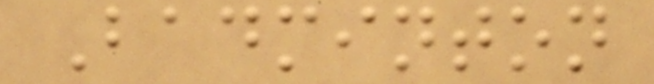Badminton
